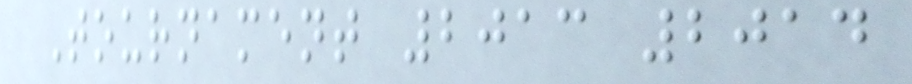Tournament 2013 2014
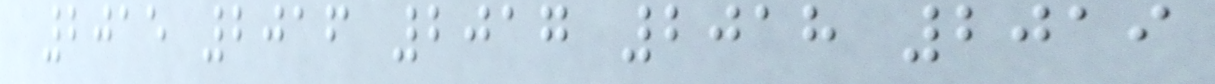2015 2016 2017 2018 2019
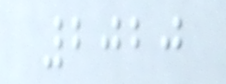2020
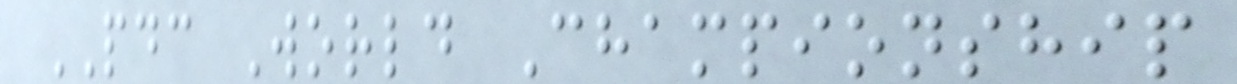PDC World Championship
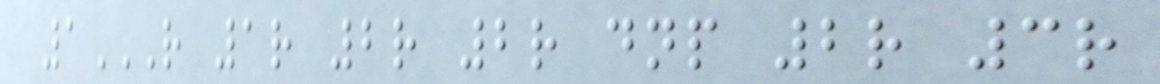1R 1R 2R 2R DNP 2R 3R
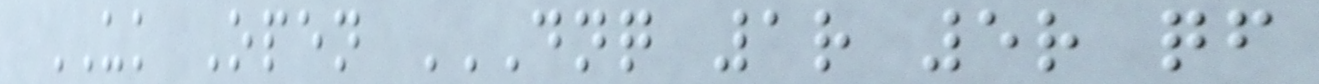UK Open DNQ 1R 5R QF
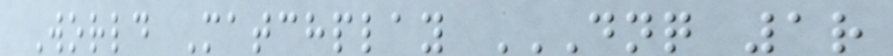World Matchplay DNQ 1R
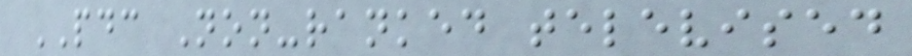PDC Non-ranked televised
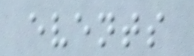events
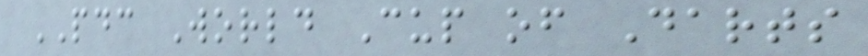PDC World Cup of Darts
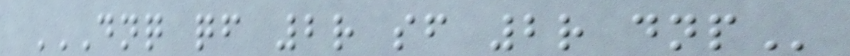DNQ QF 2R SF 2R DNP
